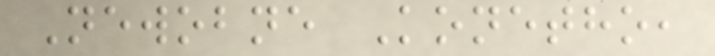Newobne Konetho,
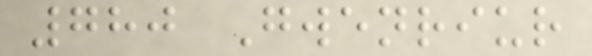780 Gwenriur
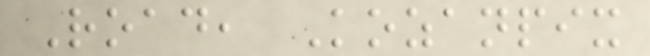Road, Kozanpix
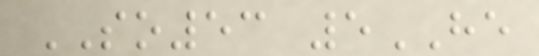SO53 5HE
